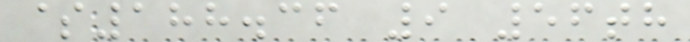$188.36 9 56th
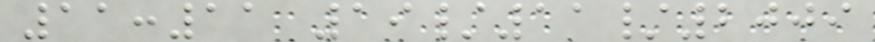11:11 19/11/2009
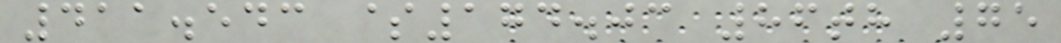411.543 $174.03 86th 75
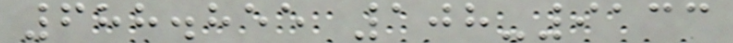688.855 108-9133
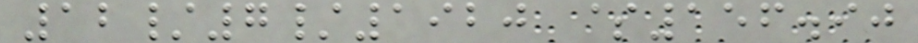12/7/1920 $156.90
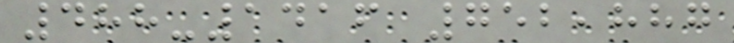488-1416 752,887
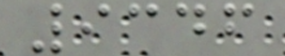9346
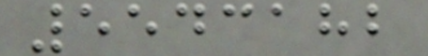5543182
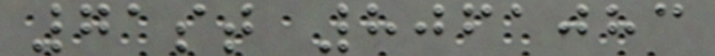71st 8061083
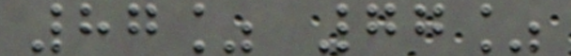87% 77%
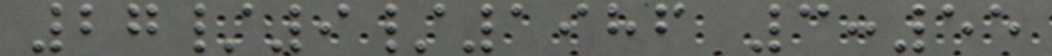27/9/1986 3:55
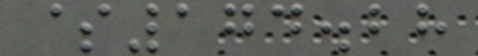$174.28
